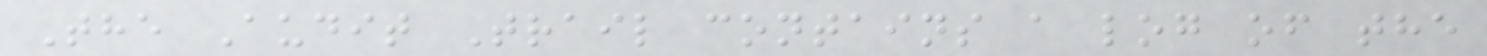The Audit Trail contains a log of the
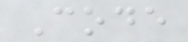Code
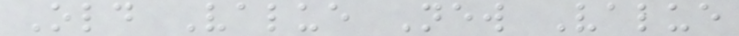Old Value New Value
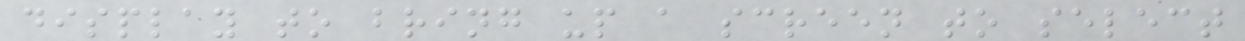display to bring up a screen to select
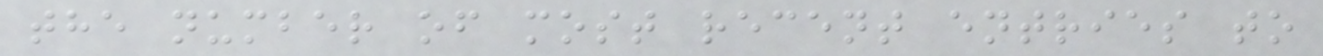the number of most recent entries to
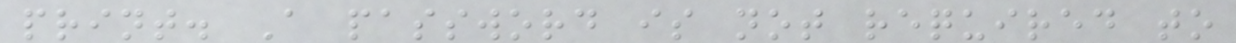print. A password is not required to
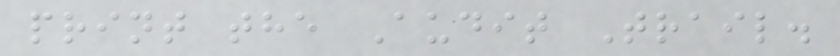print the Audit Trail.
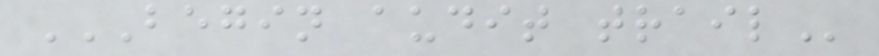BEGIN AUDIT TRAIL
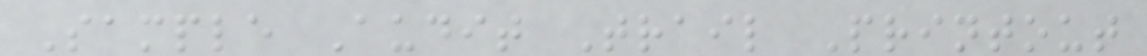Sample Audit Trail Printout
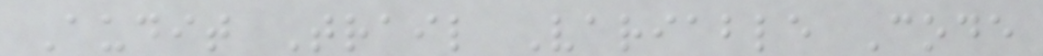Audit Trail Variable Code
